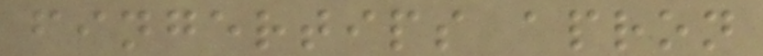fingertips apron
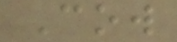Cow
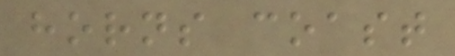horns coast
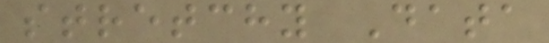stretchy Data
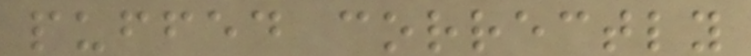puffed correctly
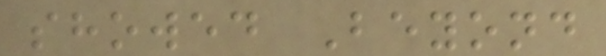showed Beyond
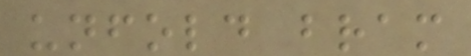unfold bram
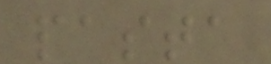pasta
